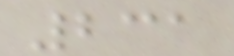231
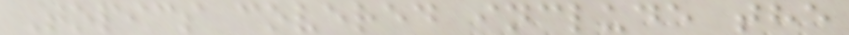Topics covered include the
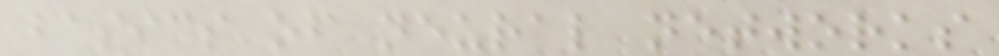basics of neural networks
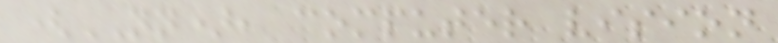(NN), computer vision
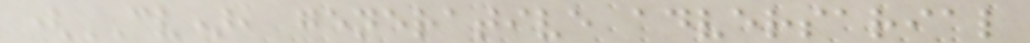(CV), generative adversarial
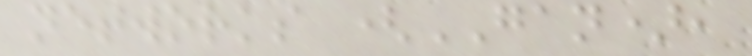networks (GAN),
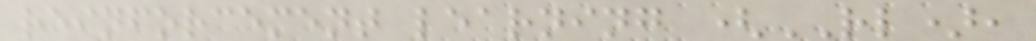reinforcement learning (RL),
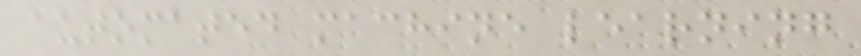automated machine learning
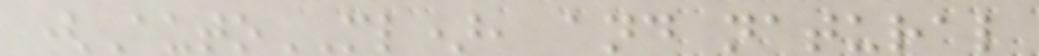(AutoML), and natural
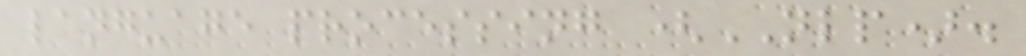language processing (NLP).
